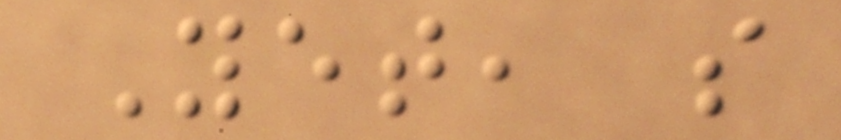Yet, so
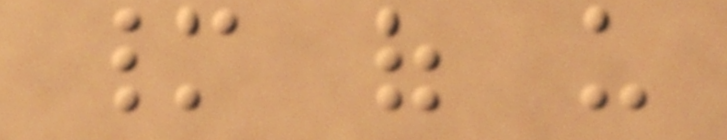many of us
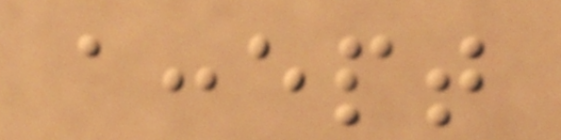accept
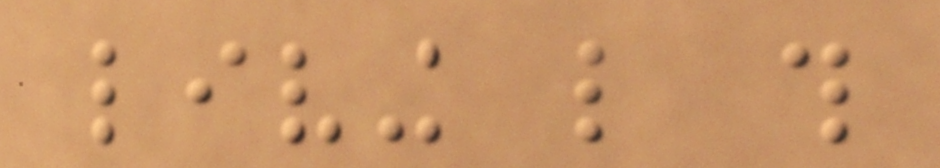living like this
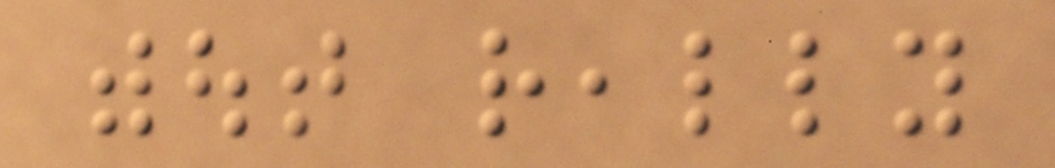without really
